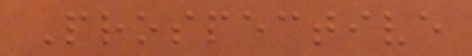Prospective
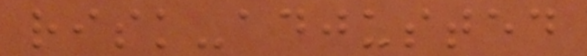risk-adjusted
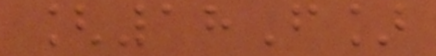[18F]
